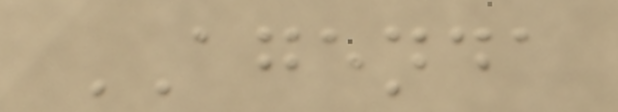AGENDA
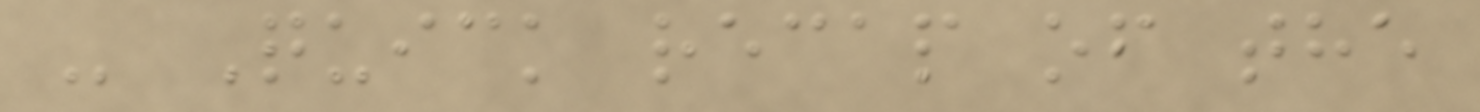- Quick recap of the
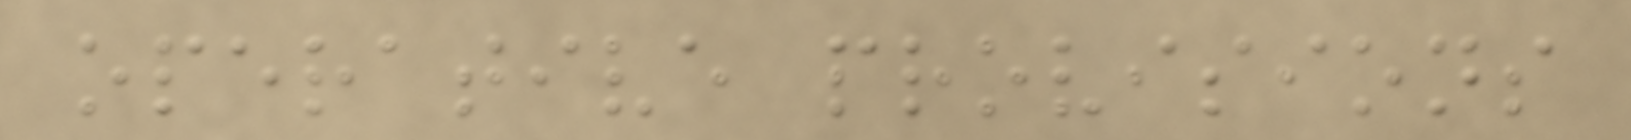operative provisions
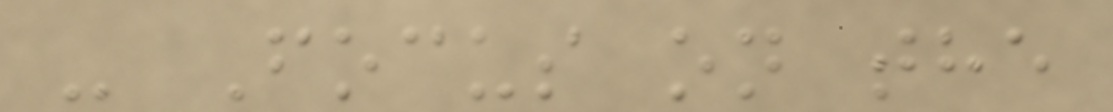- Focus on the
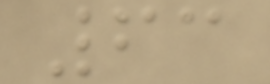63
